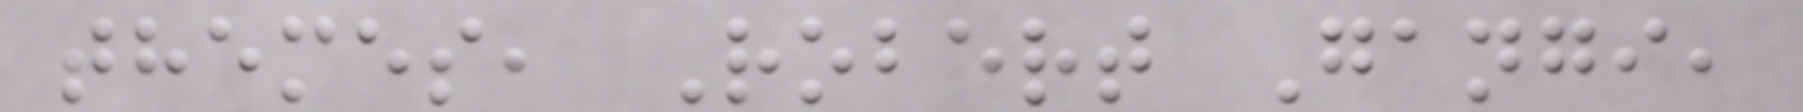themes, Robert Gangi,
